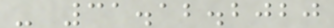- 31.12.2020
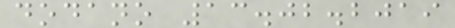dodano 13.02.2019
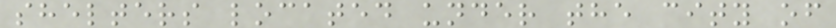shelters located under the city of
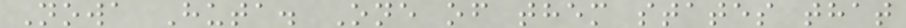Nowa Huta. One of them states that
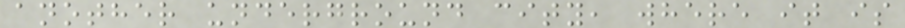another underground city, where it is
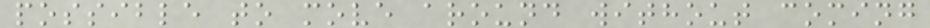possible to move around without coming
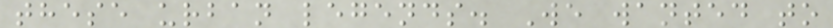these urban legends. We wanted to
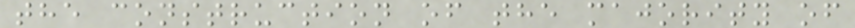the construction of the majority of
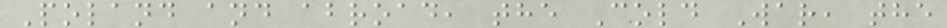Poland and abroad, the Cold War, the
